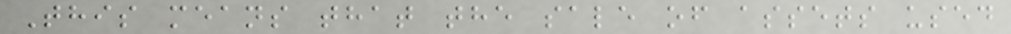This means that the sale of assets used
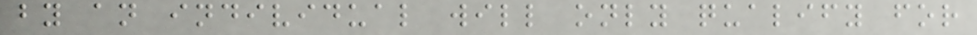by an individual will only qualify for
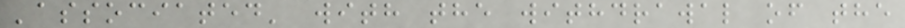'associated' with the withdrawal of the
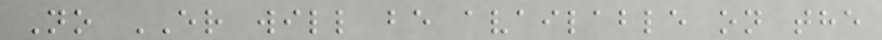No ER will be available on the
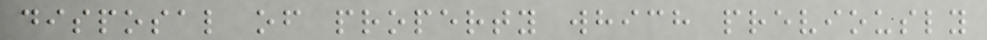disposal of property which previously
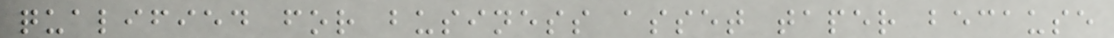qualified for business asset taper because
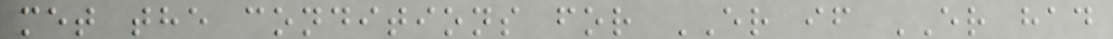met the conditions for ER if ER had
